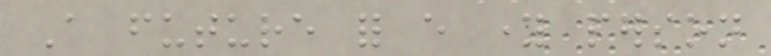A future for every young person
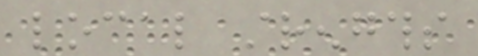local strengths
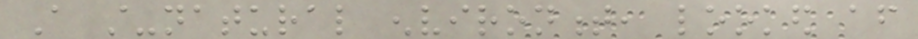A still-natural environment, looked after
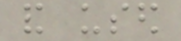and used
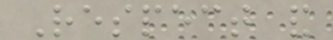Respect and
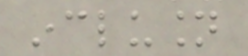inclusion
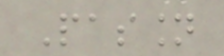Passion
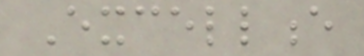Excellence
